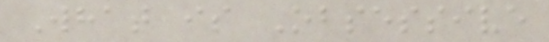What is Obsessive
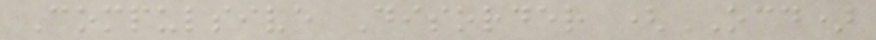Compulsive Disorder (OCD)
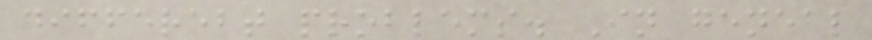differebt problems. In geneal
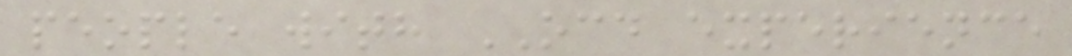people with OCD experience
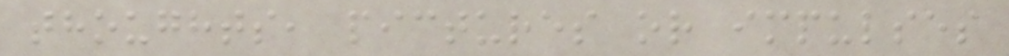thoughts, pictures or impulses
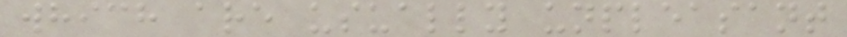which are usually unpleasant
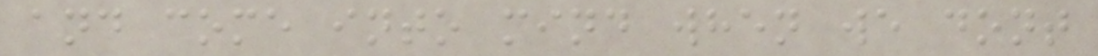and come into mind when we dont
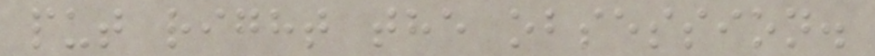put right the obsession.
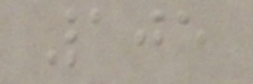105
